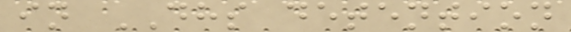in DHS detention
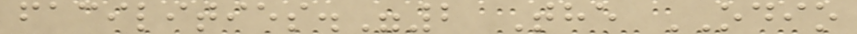facilities."2 The ODIO
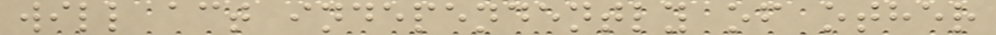will act independently of other
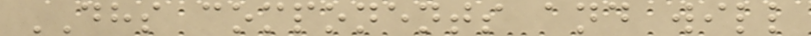DHS components and will
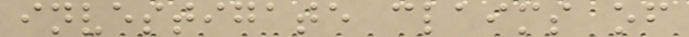investigate claims of
